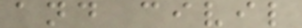and civil
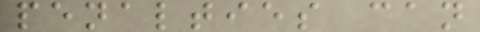penalties can
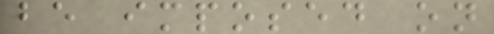be imposed on
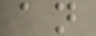an
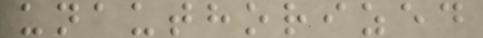unauthorized
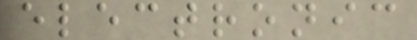electronic
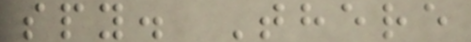spy. There
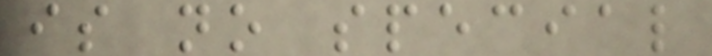is no special
